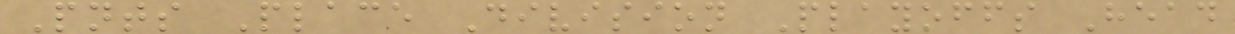Pnts Place Division Playoffs Head
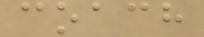coach
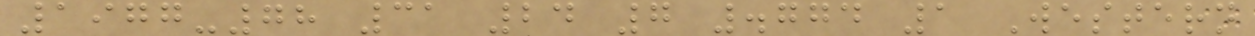1977-78 31 24 7 .774 1 Western
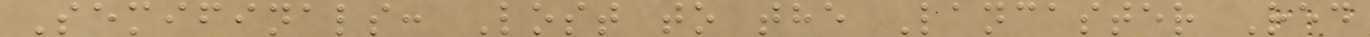Semifinals: Lost to the Lancaster Red
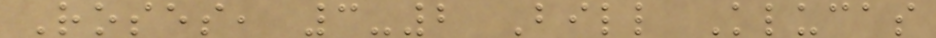Roses, 3-2 Bill Klucas
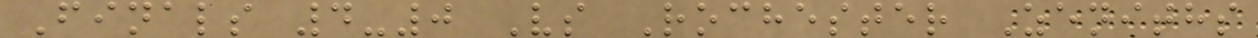Finals 4-0 Vs Rochester Zeniths
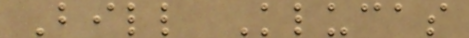Bill Klucas
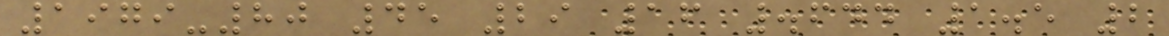1979-80 45 29 16 .644 1.5 2
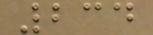234
